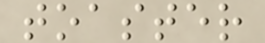toaster
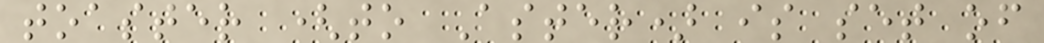toaster (to Aster) is set of
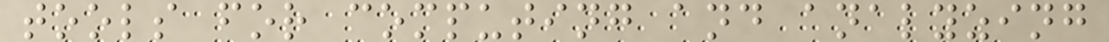tools for computing and analyzing
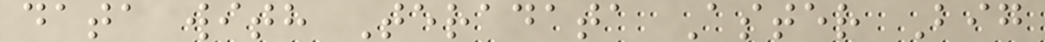data with Teradata Aster Big
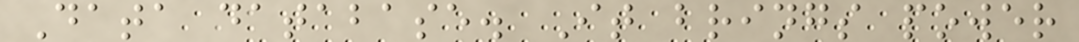Data database. It brings power
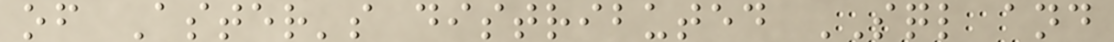of Aster's distributed SQL and
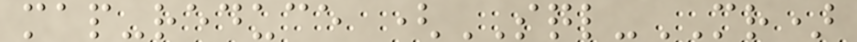map-reduce (SQL-MR)
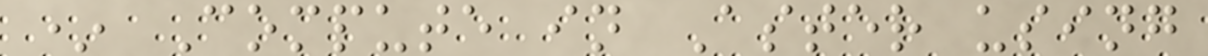* Compute in Aster using
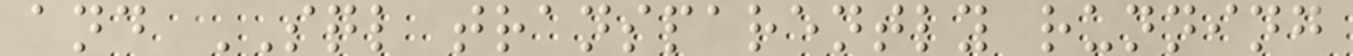and SQL transparently running
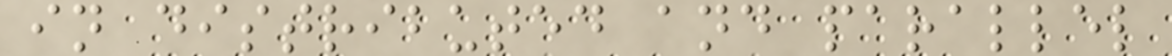in distributed and parallel
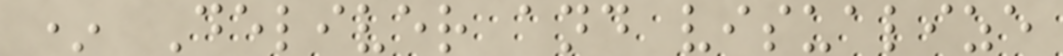* Deliver and visualize
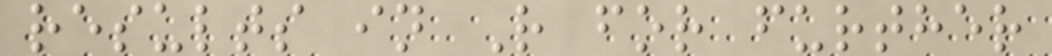results in R for further
